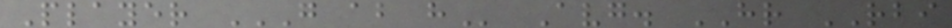Player G AB H Avg. HR RBI
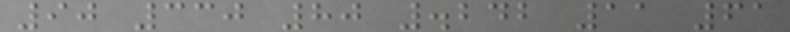90 330 80 .242 11 61
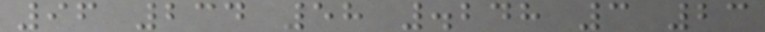96 234 58 .248 3 23
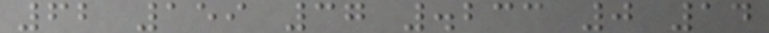62 159 37 .233 0 14
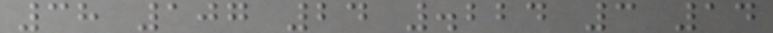38 107 24 .224 3 14
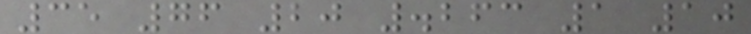35 76 20 .263 1 10
